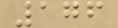176
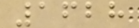1628
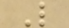L
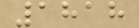1818
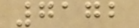7172
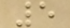5
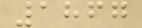1867
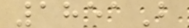1851B
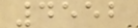4552
